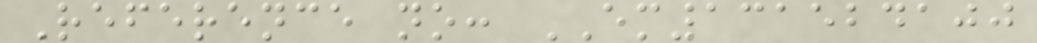Reference no: EM131524100
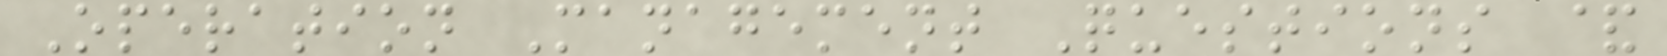Operation Management Questions &
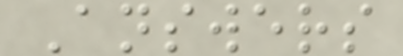Answers
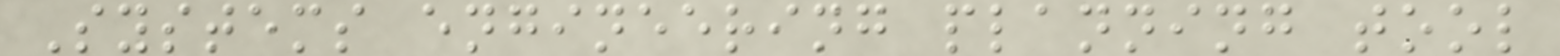Systems engineering planning tool
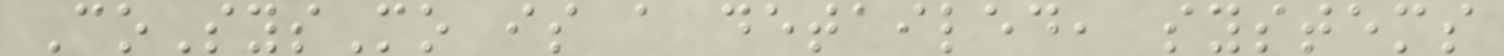CoSysMo is a detailed, systems
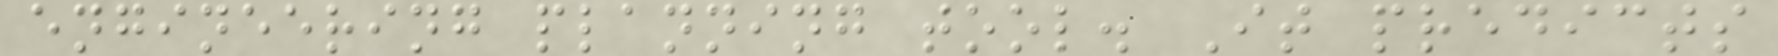engineering planning tool. It predicts
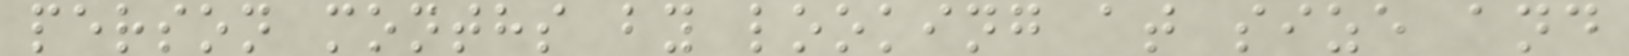person months by looking at size and
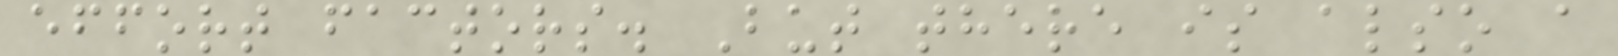effort factors. But there is also a
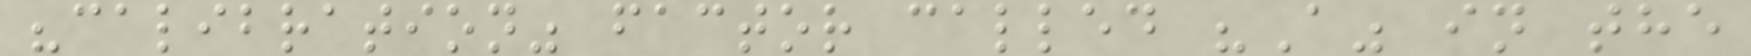"calibration" factor called "A" in the
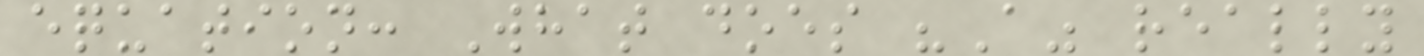equation: What does "A" really
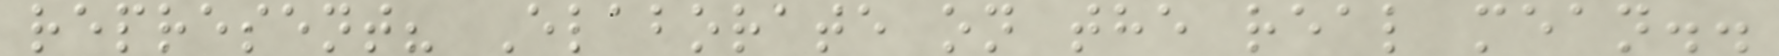represent? Elaborate on the real mean..
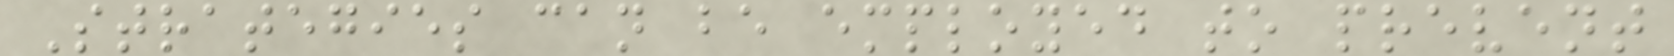Strategies can be employed to prevent
